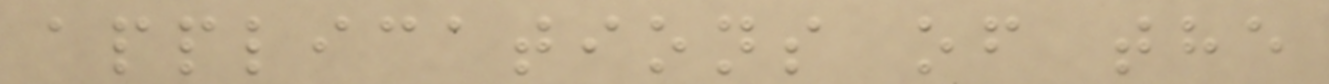applications of the
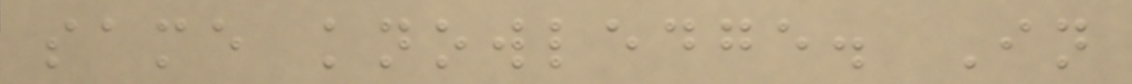same knowledge. In
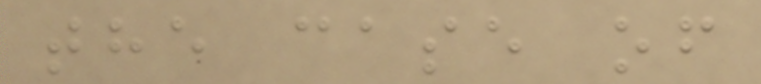the case of
